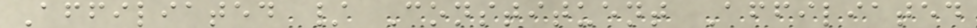Affiliated / Constituent Affiliated
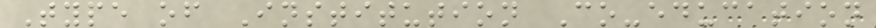Type of Institution Co-education
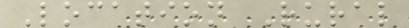Location Rural
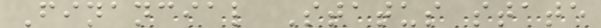Financial Status state
